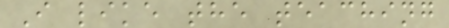I like the teaching
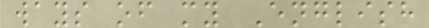ways of my English
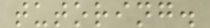tutoring.
